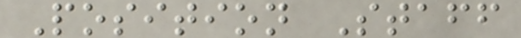Position Staff
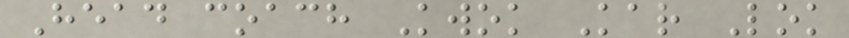Head coach Kwok Kar Lok
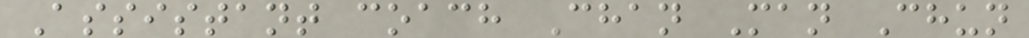Assistant coach Chan Man Chun
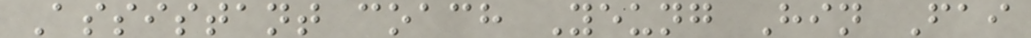Assistant coach Yeung Hin Fai
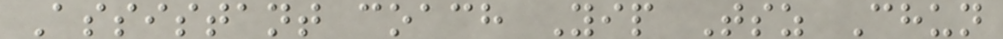Assistant coach Yip Tsz Chun
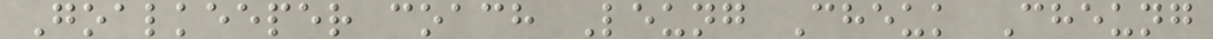Goalkeeper coach Leung Cheuk Cheung
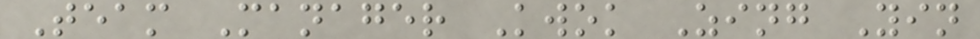Team Manager Kwok Zing Yin
